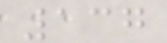137
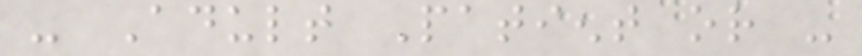- Adult Patient or -
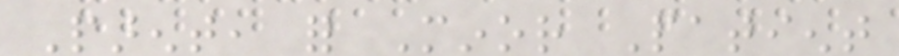Parent, for Minor Patient
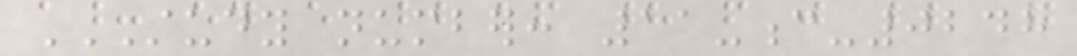STUDY NUMBER: 11-C-0248
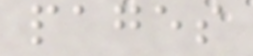pages
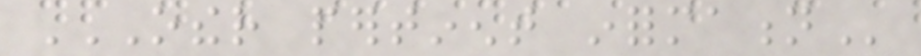OTHER PERTINENT INFORMATION
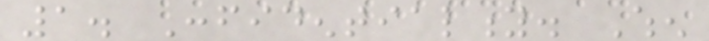1. Confidentiality. When
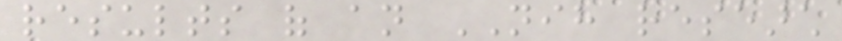results of an NIH research
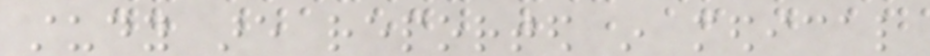study are reported in medical
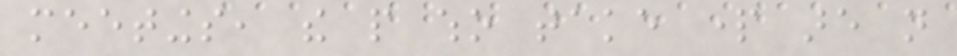meetings, the people who take part are not
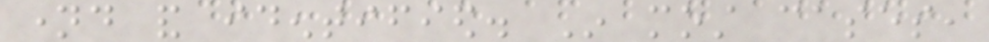named and identified. In most cases,
